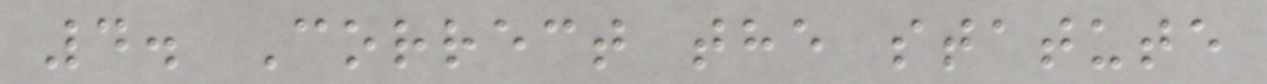4. Correct the statute
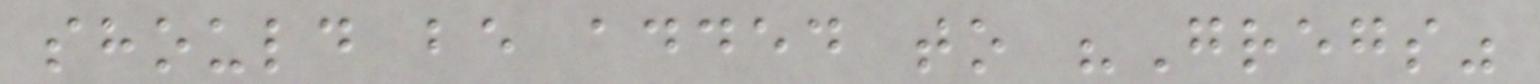should be added to "Gregs"
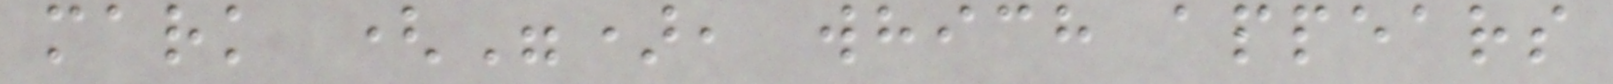mark ("), which appears
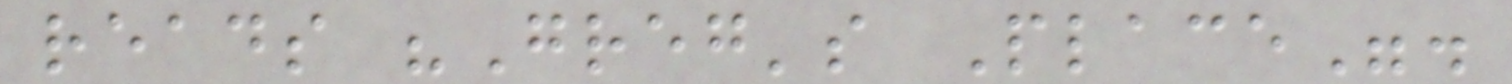reads "Greg's Place".
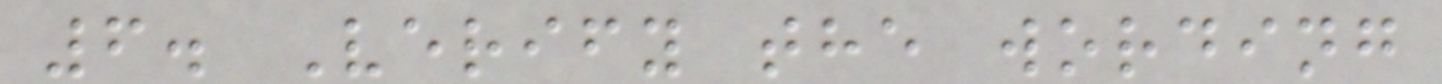6. Verify the wording
